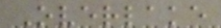Overlake
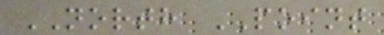NORTH POINT
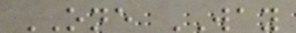ONE WAY
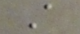A
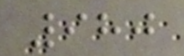980
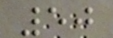50
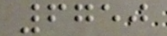6750
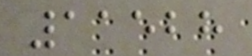11528
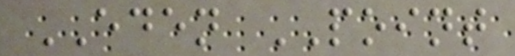EDEN POINT
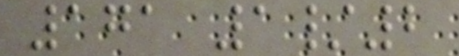171 1/2
